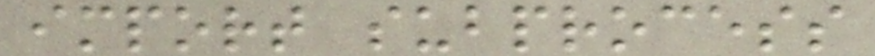import subprocess
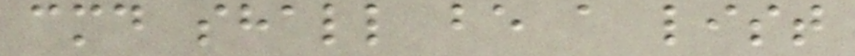cmd shall be a list
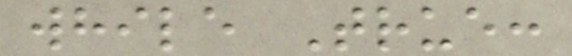while True:
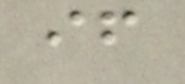if
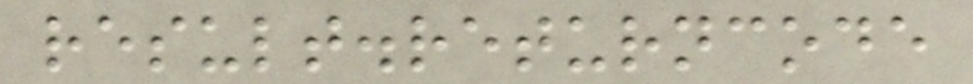result.returncode
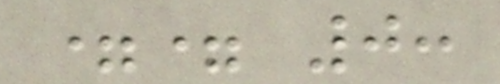== 0:
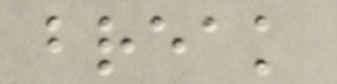break
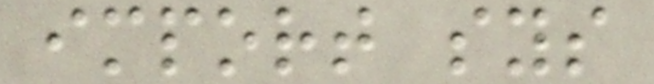import sys
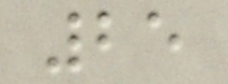25
